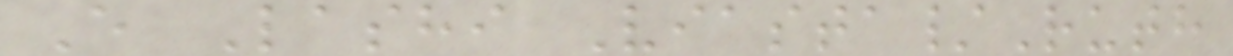E Lashi Viasta/Ruth
